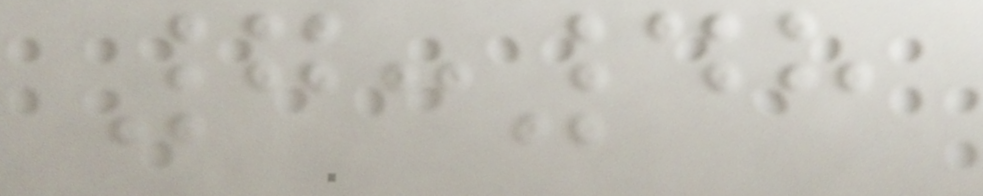7:48
